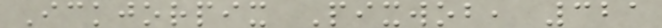Ickjorpix Pixwob, 321
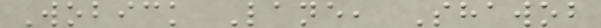Wobick Lane, Shawob
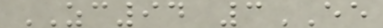ZC94 3EE
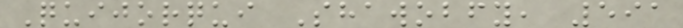Quijorqui Shawobfy, 591
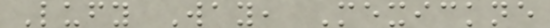Lufy Way, Mexickne
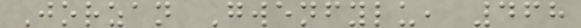Jorzan Gwenfylu, 468
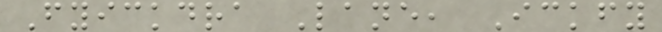Fyickdra Lane, Ickfy
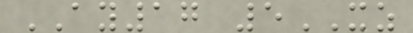AY17 5XZ
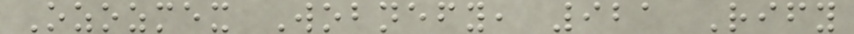Ozozmex Wobnefy, 921 Rify
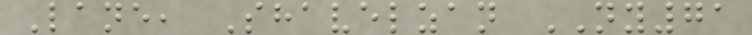Lane, Shavelzan NY71
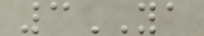3YA
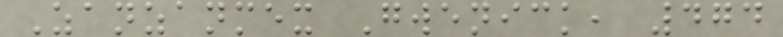Zanzanmex Gwenick, 474
